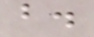b.
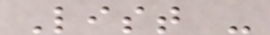List -
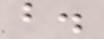b.
